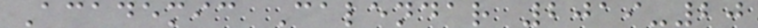Academic Calendar 2019-20
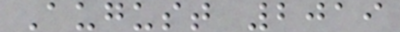August 2019
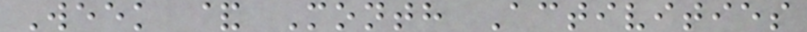Week & Month Activities
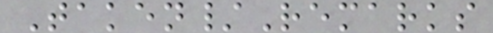Taken/Remarks
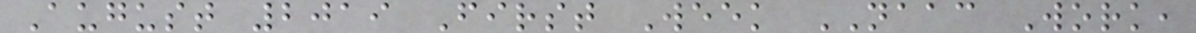August 2019 First Week NAAC Work,
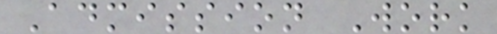Admission Work
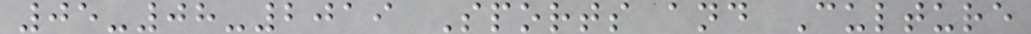05-08-2019 Sports and Culture
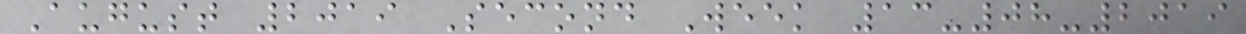August 2019 Second Week 13-08-2019
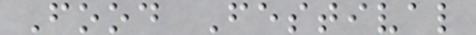Food Festival
